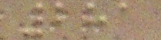281
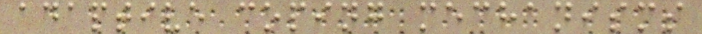adaptive coping mechanisms
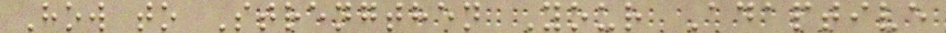How to Strengthen Your Adaptive
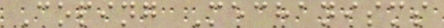Coping Mechanisms
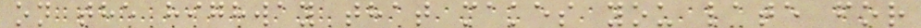on the highway that makes you late for
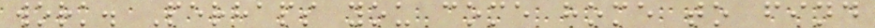work. Perhaps you come home to find
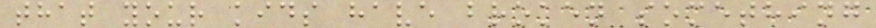that your kids have broken something
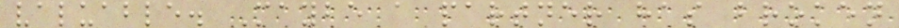valuable. Maybe a partner has broken
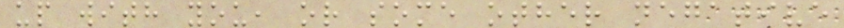up with you, or some other negative
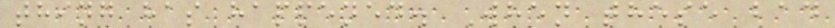thing has happened. When these bad
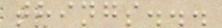things...
